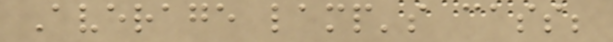Average lamp's cass;
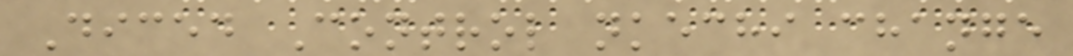Diced Control nkechi change
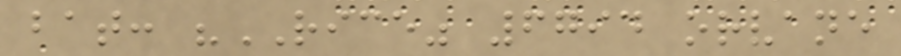bat: "RICE" 6794 orvane
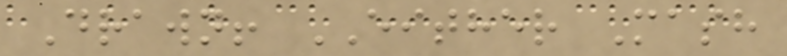Drawn! EITHER Mash
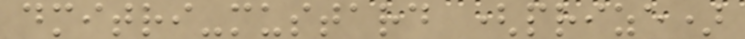dmitri-mustard (prize)
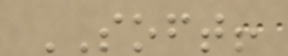SOFT!
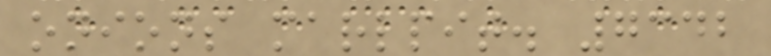onions marlpit. 7342
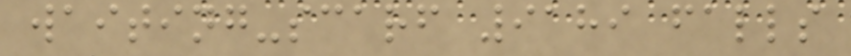waiting-scarf 9189 falls
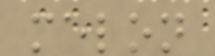melon
